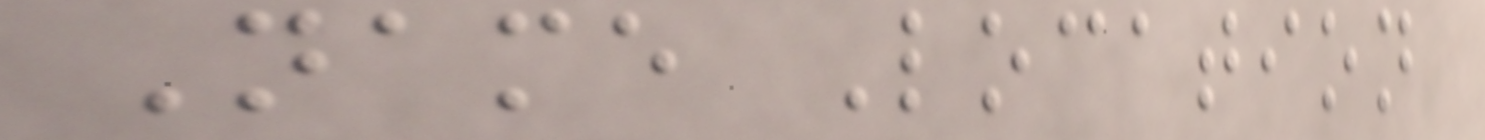Name Location
